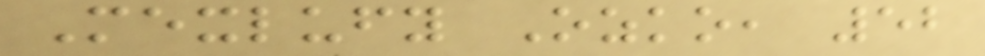Mexlufy Ozko, 52
